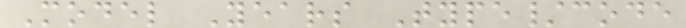Model Years Type/code
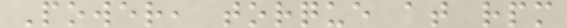Power, torque at rpm
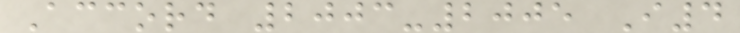Accord 2003-2005 I4
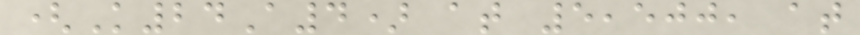(K24A4) at 5,500, at
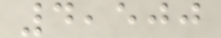4,500
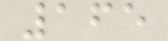165
